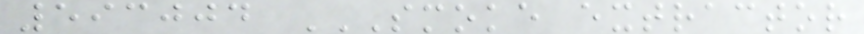593004 SMOKE EXTRACTOR
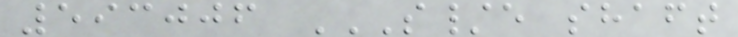593006 S/E SHAFT
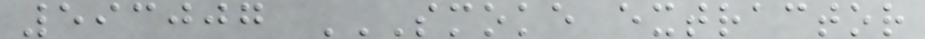593007 SMOKE EXTRACTOR
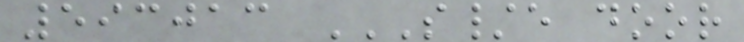593013 S/E DOOR
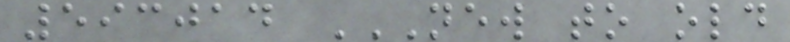593014 NEW TO OLD
